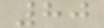80
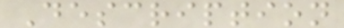Description
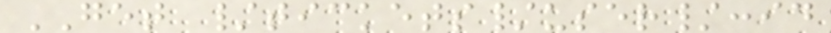GET /tickets/user/:id
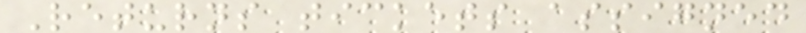Returns tickets assigned
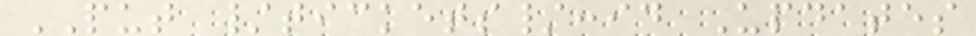PUT /tickets/:id Updates
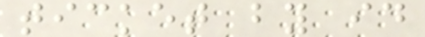ticket by id
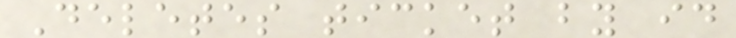Deletes ticket by id
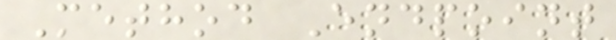Method Endpoint
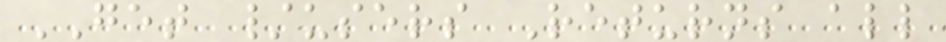GET /users Returns all
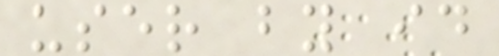user by id
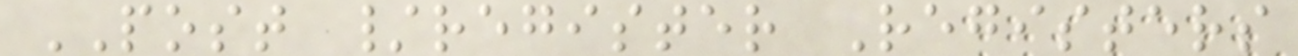POST /register Registers
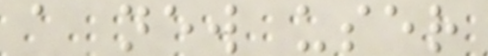a new user
